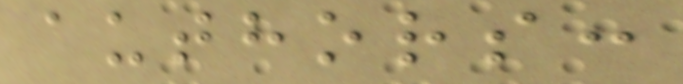authors:
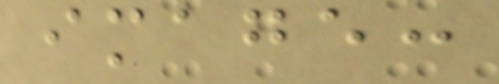image:
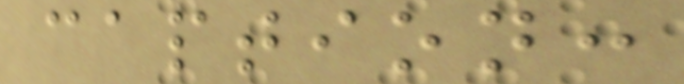caption:
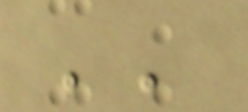''
